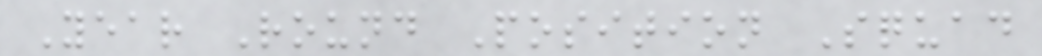Year Round Position Squad
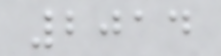2014
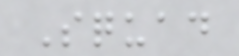Squad
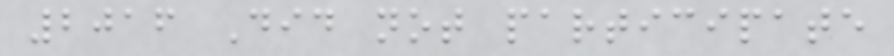2016 Did not participate
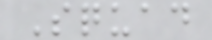Squad
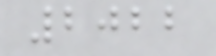2022
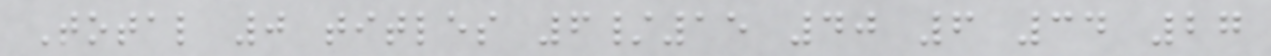Total 0 titles 6/15 40 6 34 27
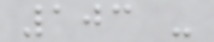103 -
